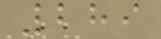289
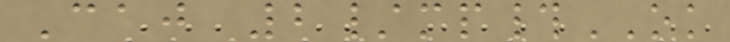Caj 2/mp#OK
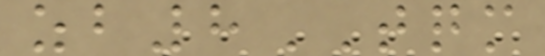zb8TQM
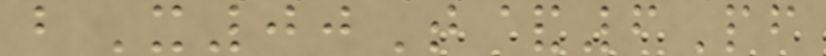bX00T&6Pf
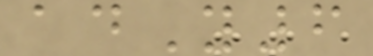adY6
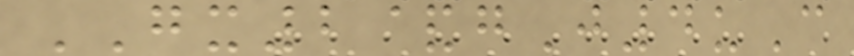GX2&gJ4uC
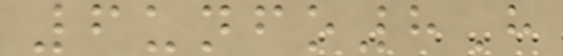6unfo8H
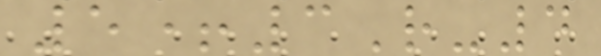5+3R-4
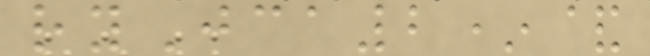ryJca2*&
